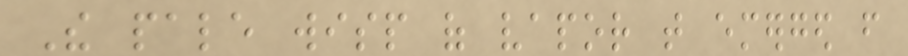The pale wisp of vapor that emerged from
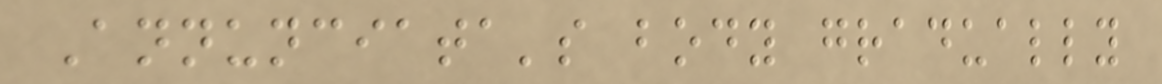Annunciata's body gradually
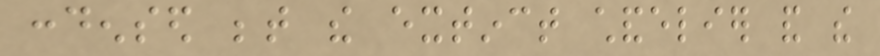condensed between the extinct chandelier and the
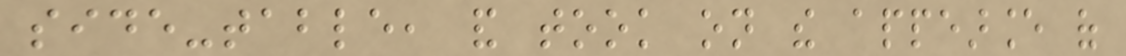side-table, and took on the appearance of
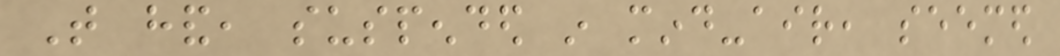That hand, suspended in mind-air, seemed
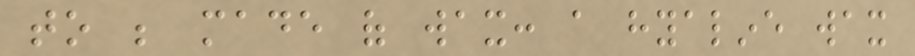to be made of wax: a hyaline wax
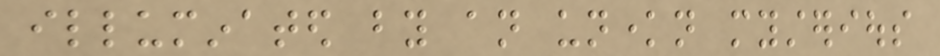illuminated by an unknown mysterious
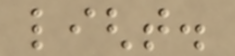light.
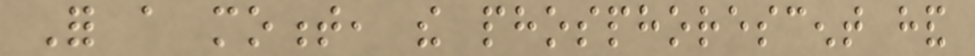For a moment, the phosphorescent hand
